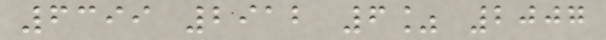6399 2912 6% 2007
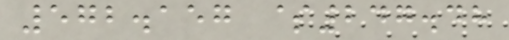572.157 $247.48
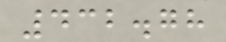432.78
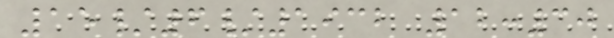15/6/1932 12:30
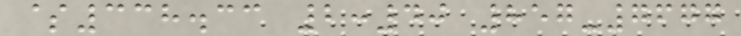$338.33 2:40 857-7677
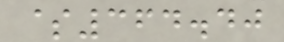$364.40
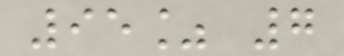95% 7
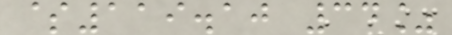$119.10 34%
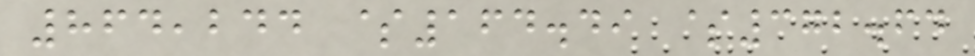864,244 $164.49 $372.64
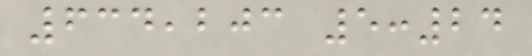634,203 5:24
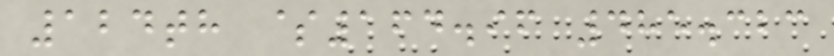124th $164.96 485.323
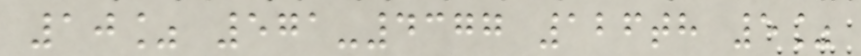10% 571-4377 126th 5%
